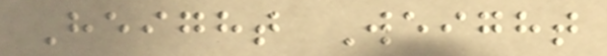Height Weight
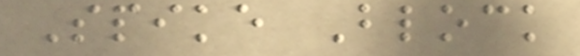Spike Block
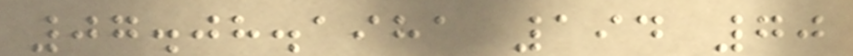07.08.1981 194 70
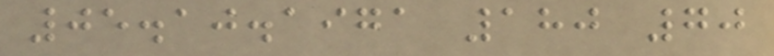05.10.1971 180 70
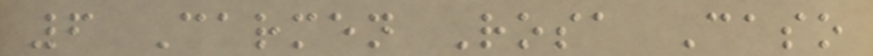6 Carmen Rosa Caso
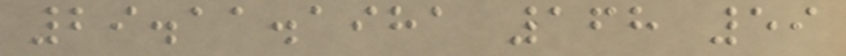29.11.1981 168 59
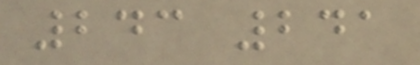243 241
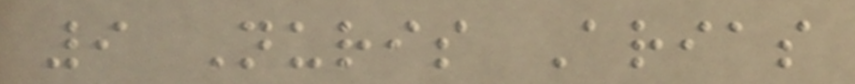9 Nuris Arias
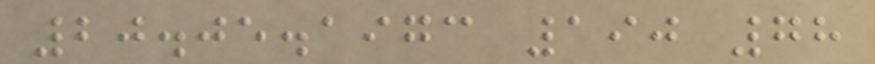20.05.1973 190 78
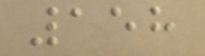158
